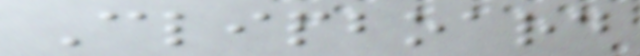Clipboard
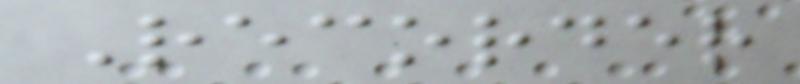Recorder
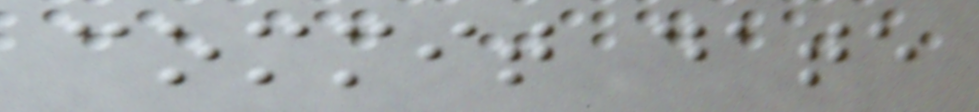commit date
